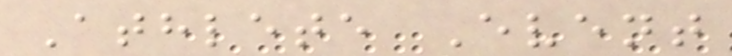Athlete Event
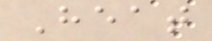Heat
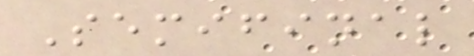Semifinal
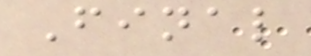Final
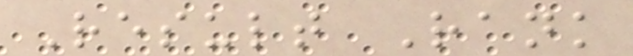Result Rank
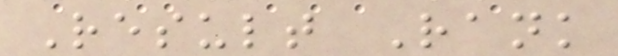Result Rank
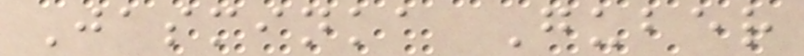Jasminka Guber
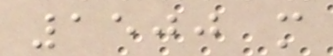1500 m
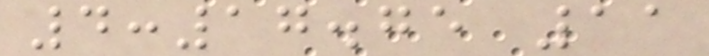4:17.75 11
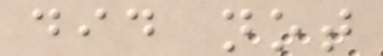did not
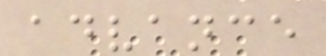advance
